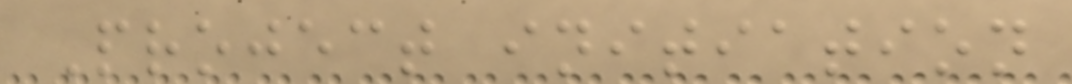Project initiation
